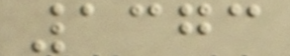1373
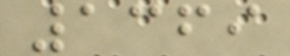1369
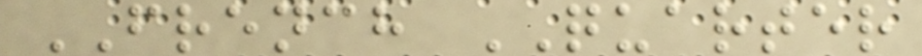FRENCH QUARTER
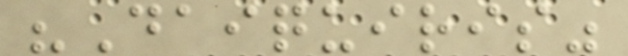"Daiquiris"
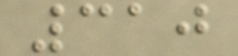310
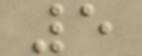5
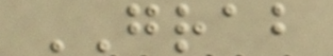GRAB
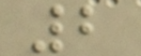2
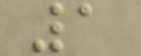1
